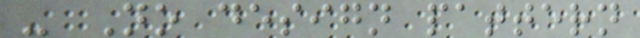- No design pattern
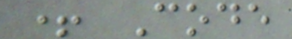+ Code
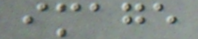image
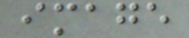image
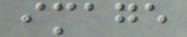image
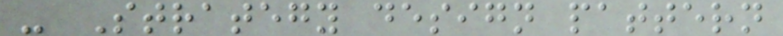- Strategy design pattern
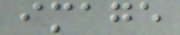image
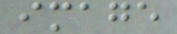image
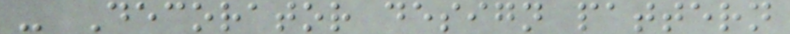- Decorator design pattern
